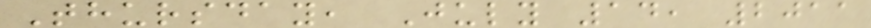Thursday, July 14, 2011
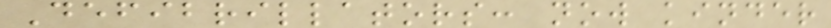Defibrillators: now kinder
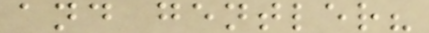and gentler?
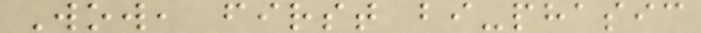Wow, first bi-phasic
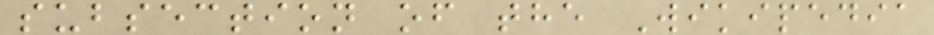subsection of the Wikipedia
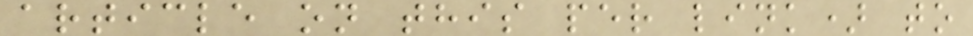article on this per link) to
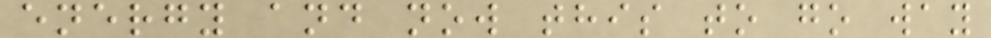energy and now this to go way
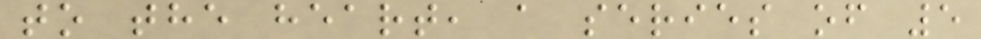to the heart, a series of 5
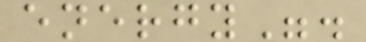energy".
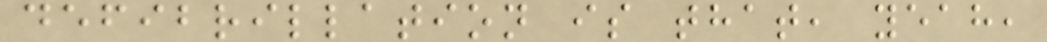defibrillation is that, yeah,
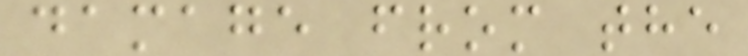damage from the
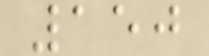150
